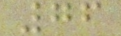76
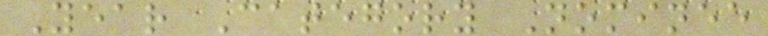Year Category Nominee
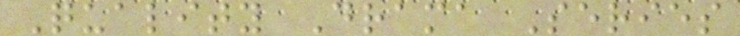Quality Drama Series
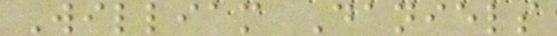William Daniels
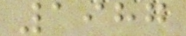1987
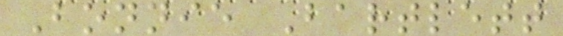Bonnie Bartlett
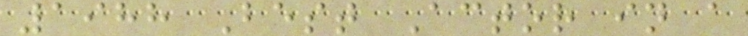1988 Best Actor in a
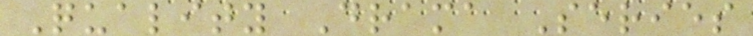Quality Drama Series
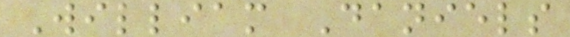William Daniels
